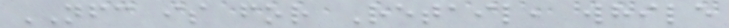NFC is for Retail, while
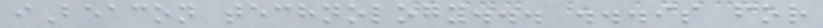iBeacon technology... ...is for
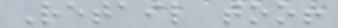Retail too!
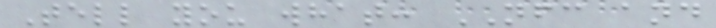Tell you what: NFC and
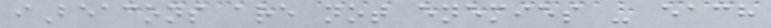iBeacons are not enemies - each
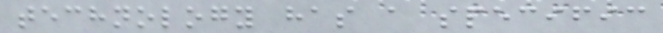technology has a specific
